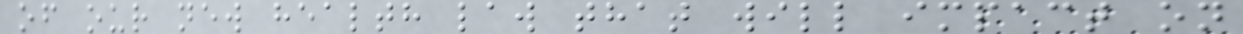of our new health law that will impact on
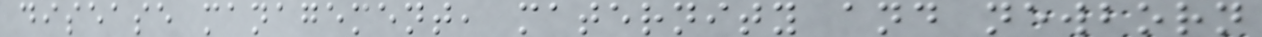disease management, maternity and newborn
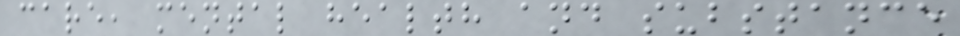care, mental health and substance
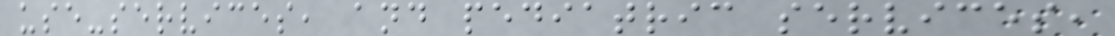use-services, and pediatric services,
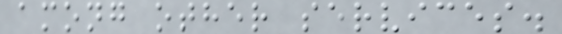among other services.
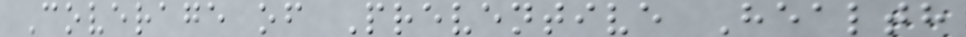Coverage of Preventive Health
